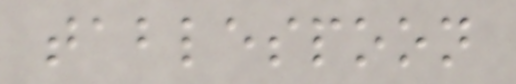tablespoon
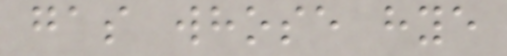gas whose hye
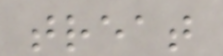treat
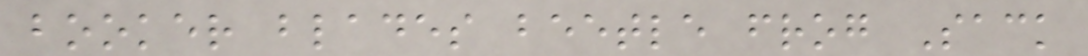booker blades beetle frog Sack
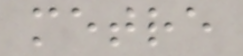metre
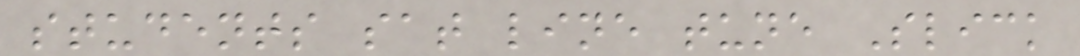students sat line tune Slick
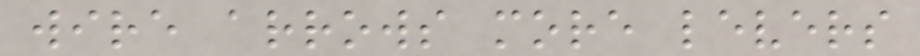wire arrows more levers
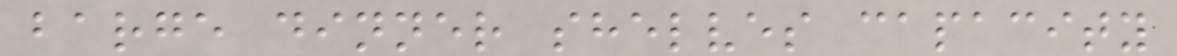barge dinner shelves capacity
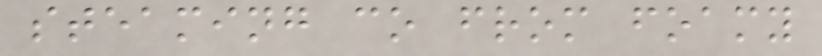steaming co from foamy
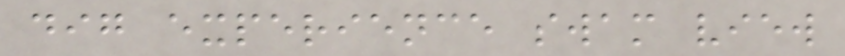dig experience swam view
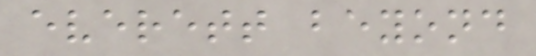everett beyond
